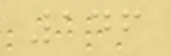146
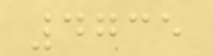4735
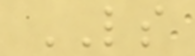LS
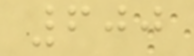600
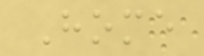Home
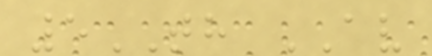5TH AV
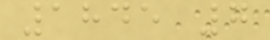1845 7
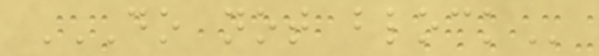DO NOT BLOCK
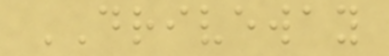DRIVEWAY
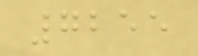7255
